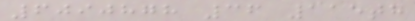6090878 36 115th
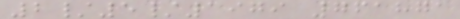2/5/1979 761871
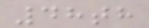48th
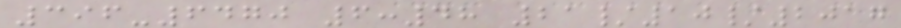396-6470 6:48 21/10/2017
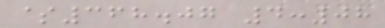$368.07 4:08
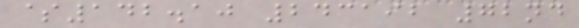$142.10 243192 72nd
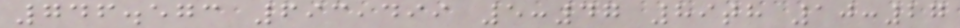746.573 693,499 5:47 89th 10:27
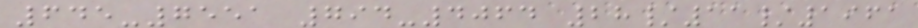645-7551 794-4064 28/11/1961
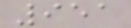951
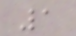1
